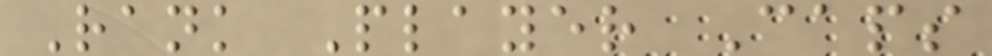Rank Player Caps
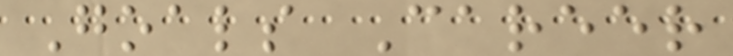Goals Career
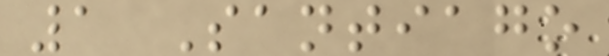1 Santiago
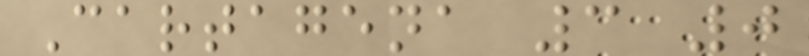Cartagena 3 0
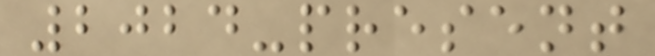2024-present
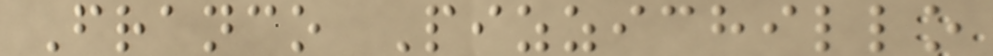Franco Pizzichillo
